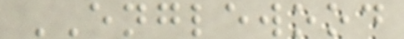ENGLEWOOD
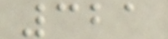321
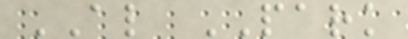AL PARK
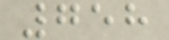758
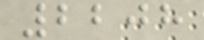2208
